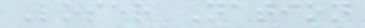Loser Nation
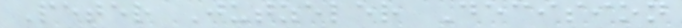Peter Jutzeler Decision
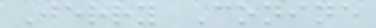Jerry Conine
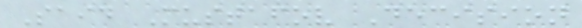Said Mustafov Decision
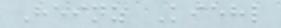Heinz Kiehl
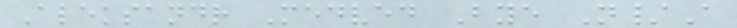Aleksandr Medved Bye N/A
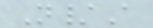N/A
